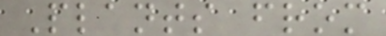Plants from
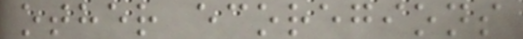other ecoregions
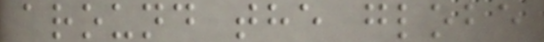around the globe
